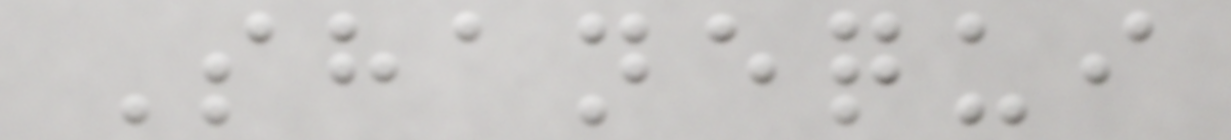Shanequi
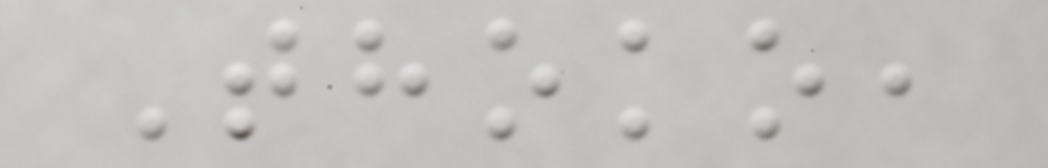Thoko,
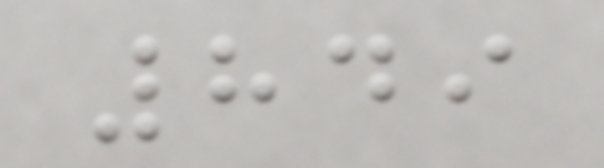849
